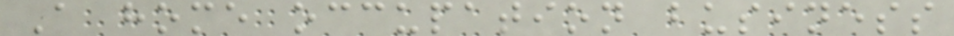A home occupation business
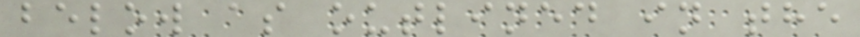below as outlined in the
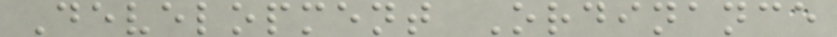Development Ordinance
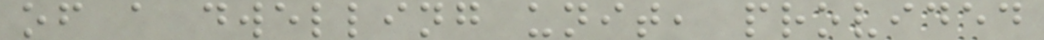of a dwelling unit, provided
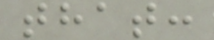that:
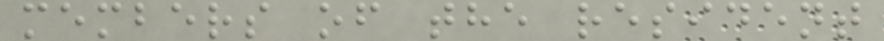members of the resident
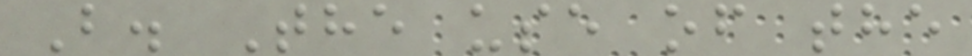B. The use of the
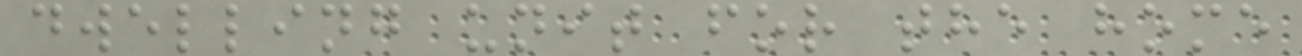dwelling unit for the home
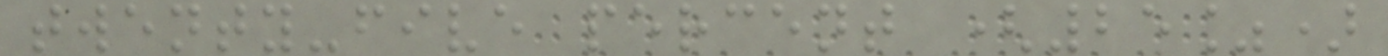twenty-five percent (25%)
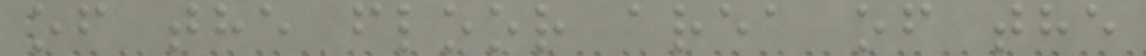of the floor area of the
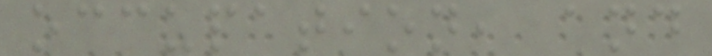occupation, and
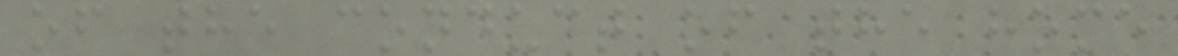of the conduct of the home
